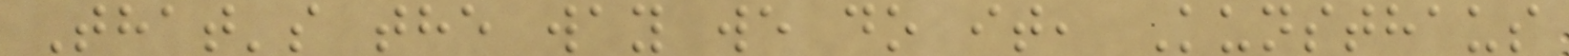That's the way we do it, Kunsthaus
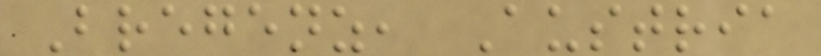Bregenz, Austria
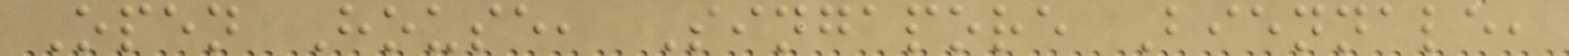Open House, Singapore Biennale,
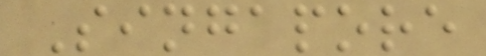Singapore
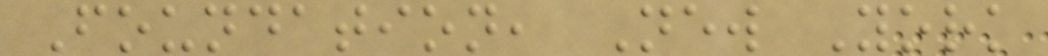Foundation, New York
